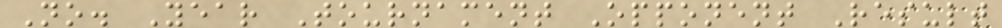No. Year Tournament Opponent Result
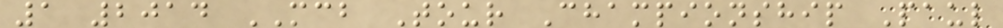1 2014 MCB Tour Championship Paul
